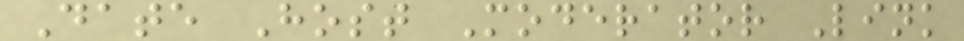Date Host Moderator Link
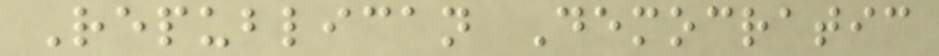Republican Democratic
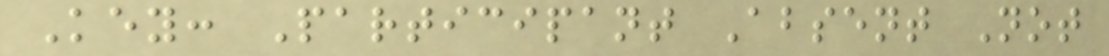Key: Participant Absent Not
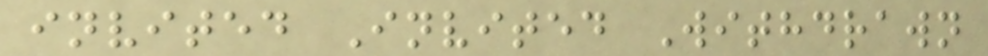invited Invited Withdrawn
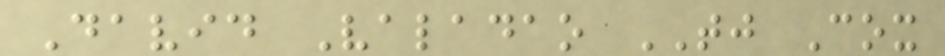David Valadao TJ Cox
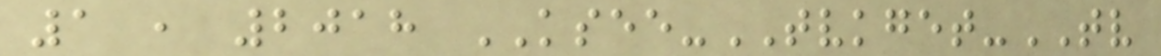1 , 2018 KSEE-TVKGET-TV
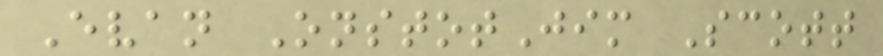Evan OnstotJim Scott
